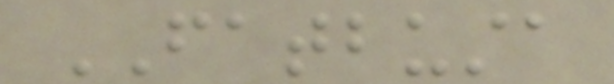FATBUSTA
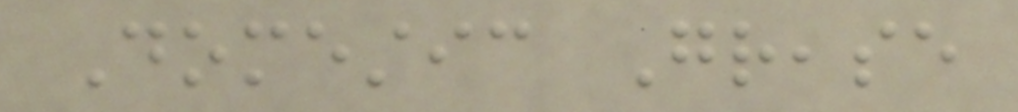Domestic Grease
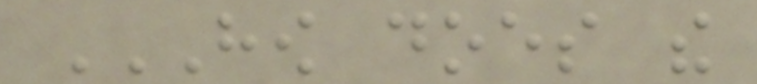HOW DOES THE
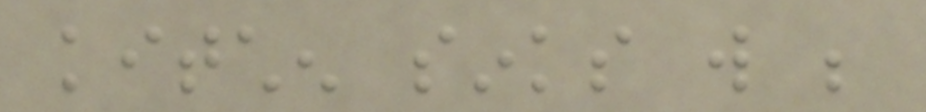kitchen sinks will be
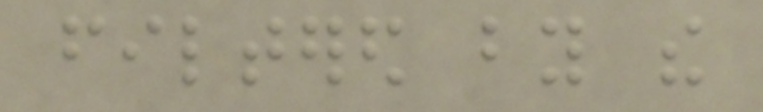filtered by the
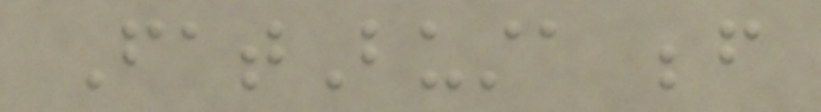FatBusta before
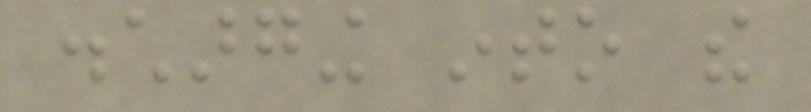discharging into the
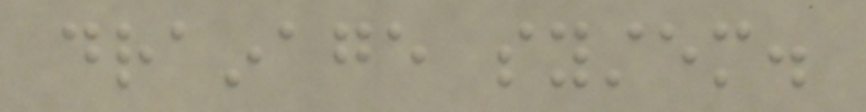drainage system.
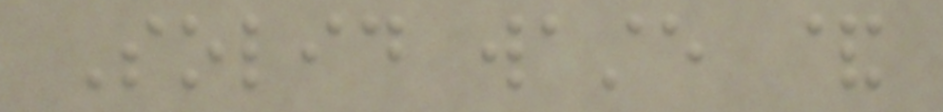Solid waste &
